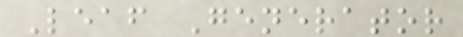Leaf Generator
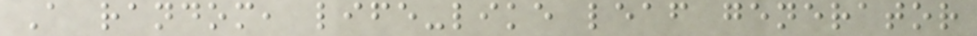A random, life-like leaf generator
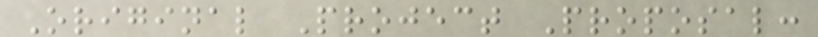Original Project Proposal:
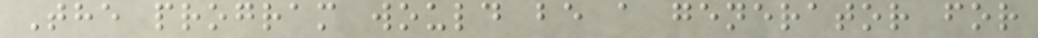The program would be a generator for
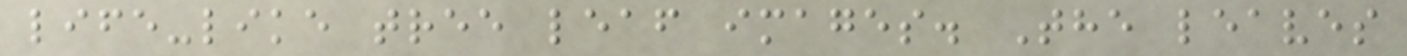life-like tree leaf images. The leaves
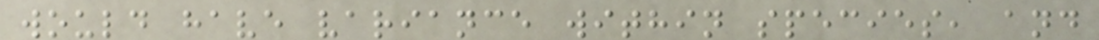would have variance within species, and
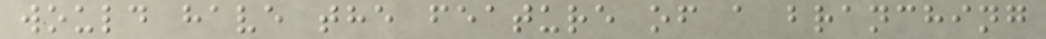would have the feature of a branching
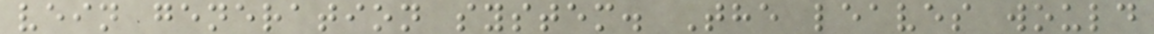vein generation system. The leaves would
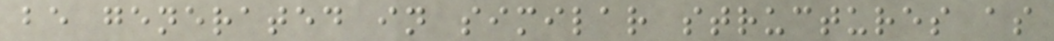be generated in similar structures as
